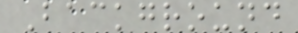Background
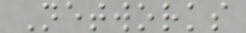Networks
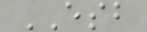ESB
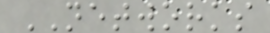NETWORKS
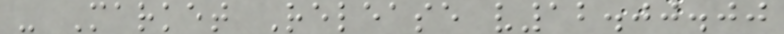- Market Release v12.00.00
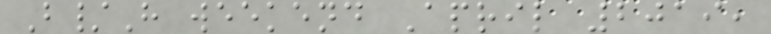B/H weekend April 2019,
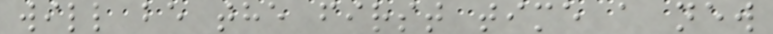will be the first time a new
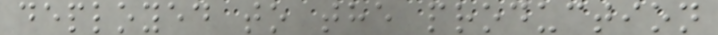deployed to the production
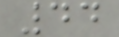44
